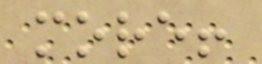more!
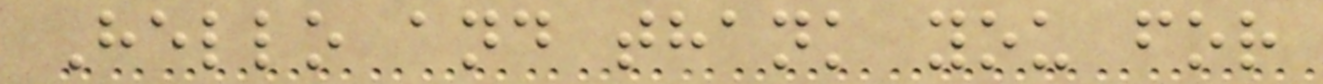Hello and thank you for
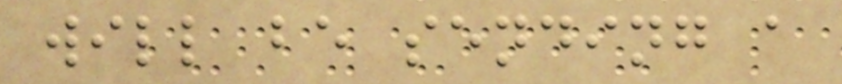will be sending a
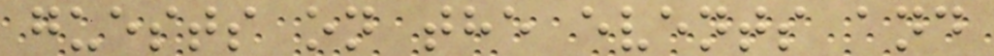guests on the events and
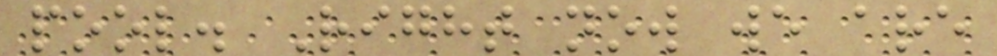pool. Right now we are
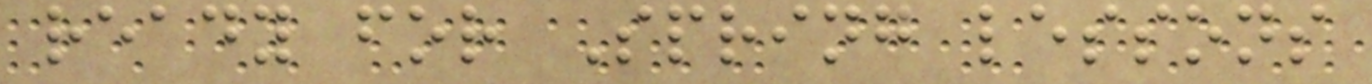ready for Spring lessons
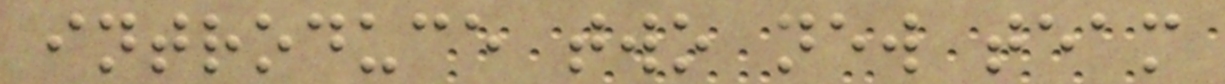introduce two new team
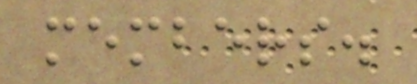members.
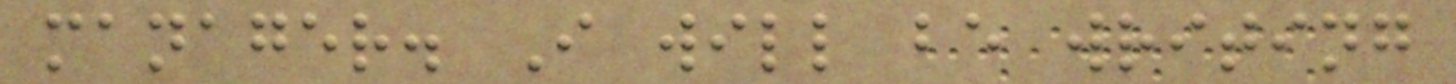manager. I will be writing
